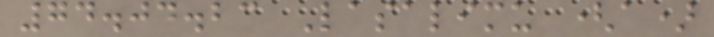74.04.23 Lasalimu (a)
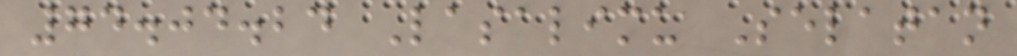74.04.24 Lasalimu Selatan
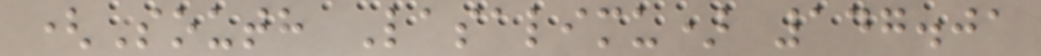(South Lasalimu) 147.01
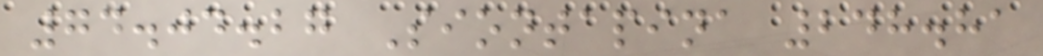74.04.27 Siontapina 248.81
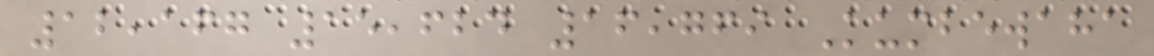12,167 15,624 16,769 Kumbewaha
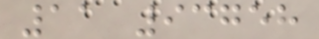11 93758
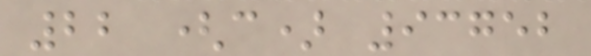22 (c) 93752
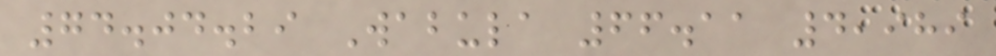74.04.29 Wabula 66.11 4,989
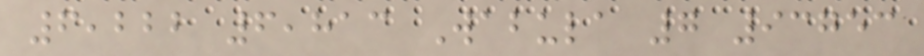6,222 6,813 Wabula 7 93753
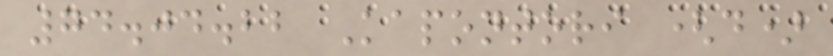74.04.22 Kapontori (d)
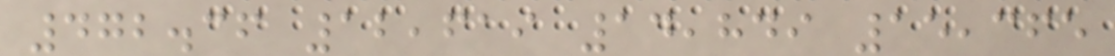472.36 12,619 14,849 15,365
